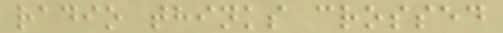radio thinks crossed
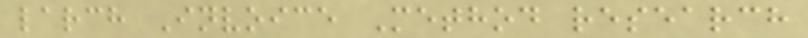larch Invoice Method research
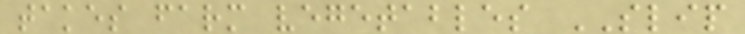takes farm vegetables SLIP
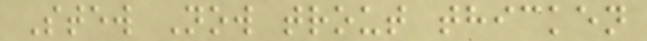Stew Now trout thicken
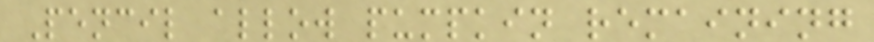Pencil allow pumpkin remaining
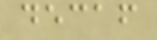decaf
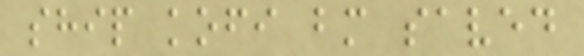ship kofi bm saved
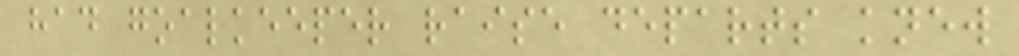had goalkeeper raise departs knew
